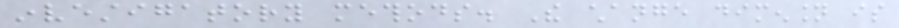investigatory methods. The change dimension is
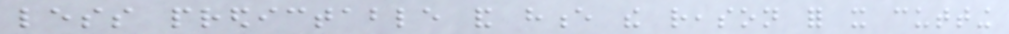less predictable and hence the reason for it cutting
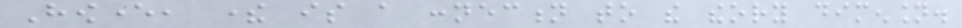However, there is a connection to the theory dimension.
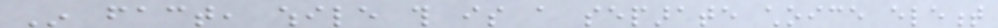In fact, while this is a separate choice element
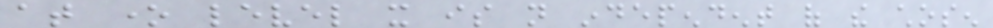at one level it is not independent of the chosen
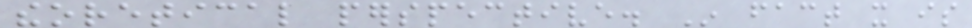theoretical perspective. In fact it is
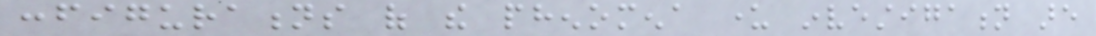configurations of the phenomena under investigation are
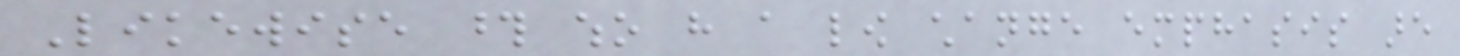Likewise those who have a low change emphasis are
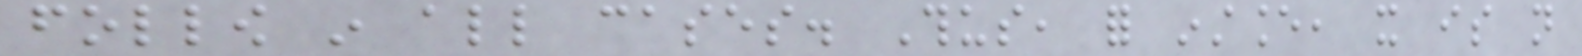follow in all cases. Thus, for instance, it is not
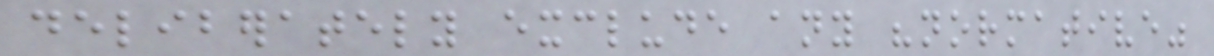deliberately exclude any "normative"
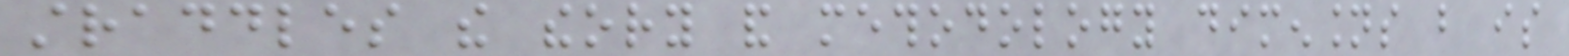straddles the theory and methodology dimensions but is
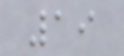19
